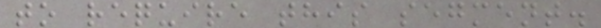to require this segment.
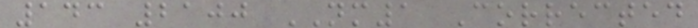143 2100 NM1 Corrected
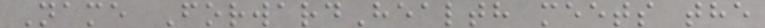Name ForwardHealth meets the
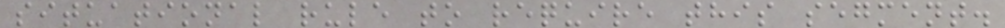situational rule to require this segment.
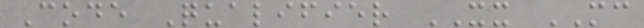Code Qualifier XX MC
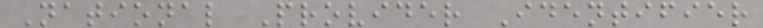National Provider Identifier
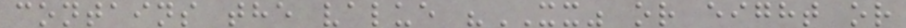contains the value "XX" or eight or
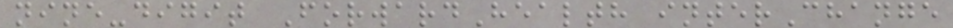nine-digit ForwardHealth interChange
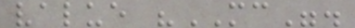value "MC".
